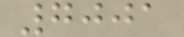7001
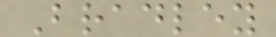Bradley
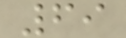69
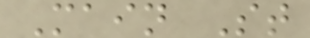Main St
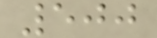500
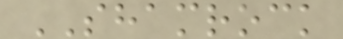SHAMROCK
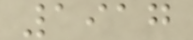1917
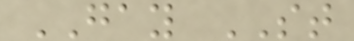GAY ST
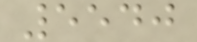5540
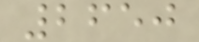2650
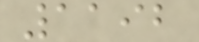1192
